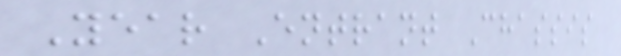Year Entrant Chassis
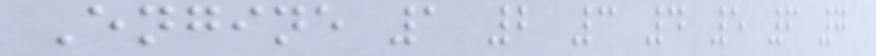Engine 1 2 3 4 5 6 7
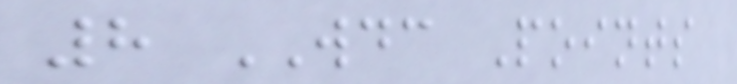8 WDC Points
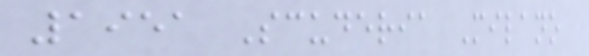1951 Scuderia Milano
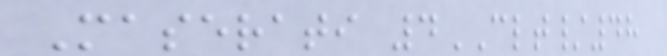Maserati 4CLT/48
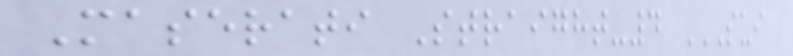Maserati Straight-4 SUI
